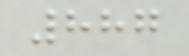887
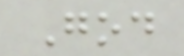God
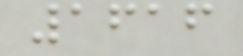1616
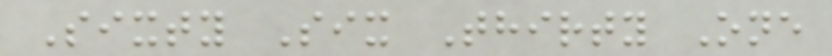Sixty Six Thirty One
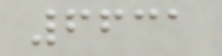6631
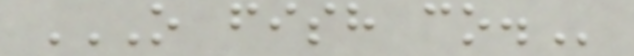O FISH CO.
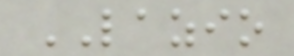LAZIO
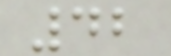42
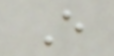E
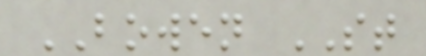BOWEN ST
